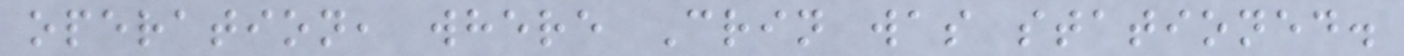operation, where Crin was stationed.
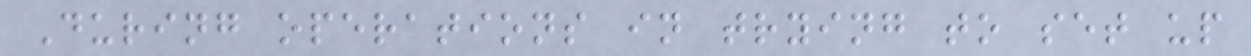During operations in trying to set up
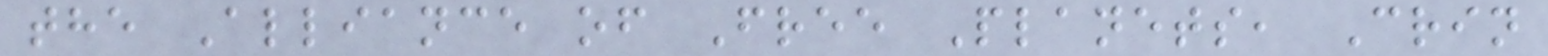the Alliance of Free Planets, Crin
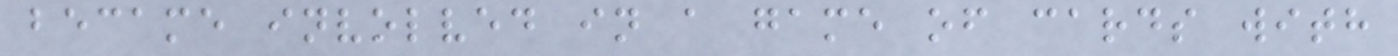became involved in a game of cards with
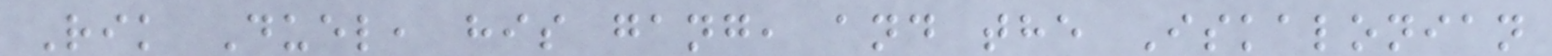Rik Duel, his gang, and the Iskalonian
